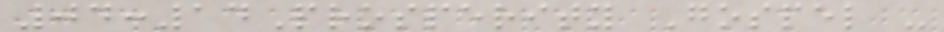04:14Prosperity Gospel -
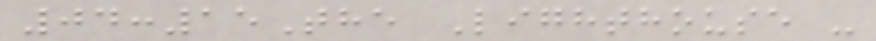04:15The Lighthouse -
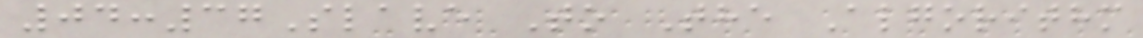04:37Slave To The Algorithm
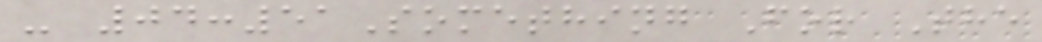- 04:51Something For The
